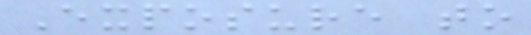Exposure to
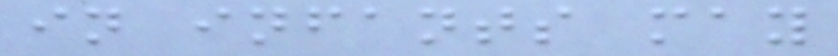in infants may
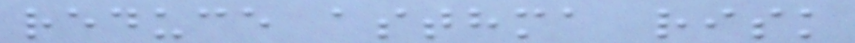reduce asthma risk
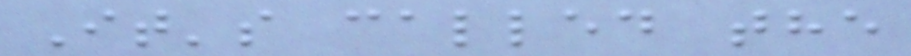It's called the
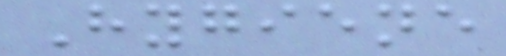Hygiene
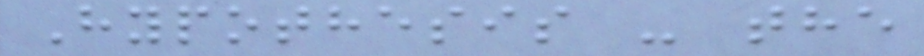Hypothesis - the
